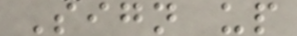Sign up
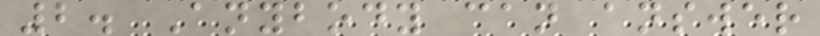2. Anybody can answer
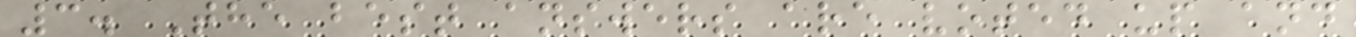3. The best answers are voted up and
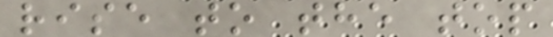rise to the top
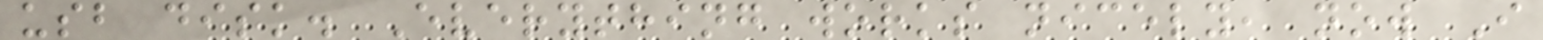usb disk. Everything works nicely, now I
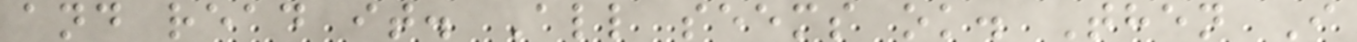and read it. All seems ok. Then I
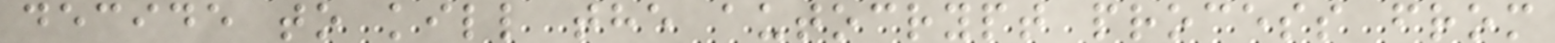decide to kill the autocrypt process from
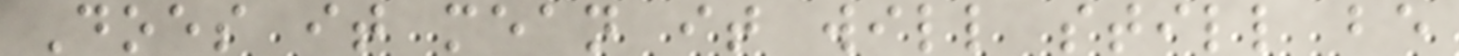Does it mean it will still be
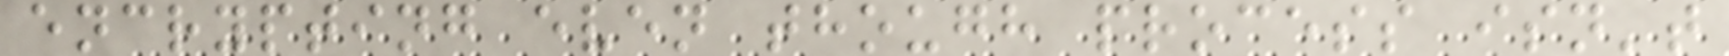encrypting even though process isn't
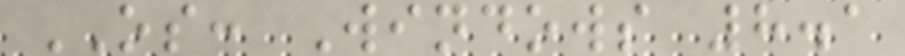OS: Windows 8.1
